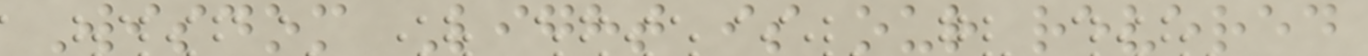Wisdom Light is our revered
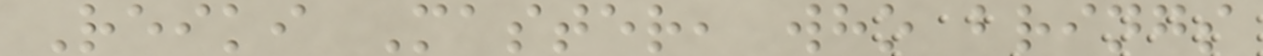Reiki Master, who brings
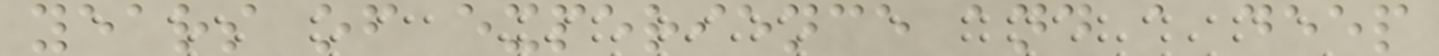years of experience and a deep
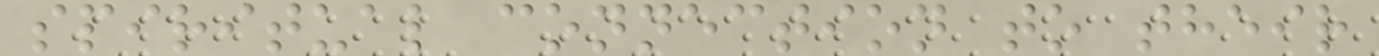spiritual connection to their
